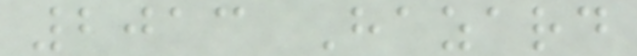2013 Hazard
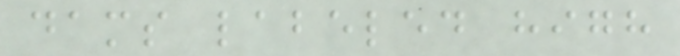dams labeled high
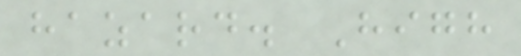hazard. High
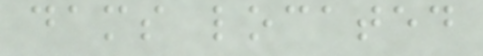dams located
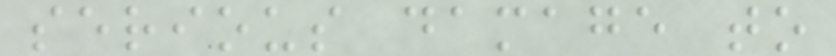serious damage to
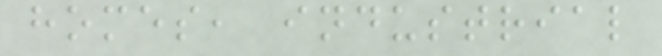homes, industrial
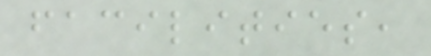facilities,
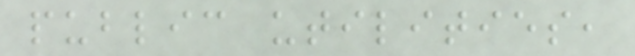public utilities,
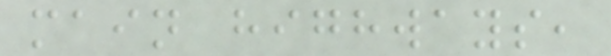main highways,
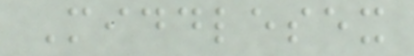Middlesex
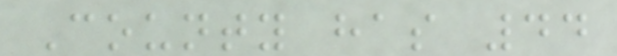County has 44
